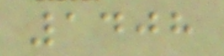1408
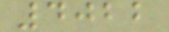4022
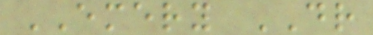EMERY DR
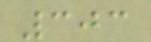303
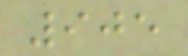905
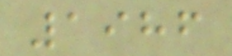1986
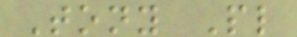Tony Pl
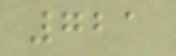721
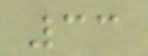33
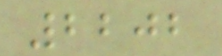2202
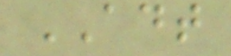ADT
